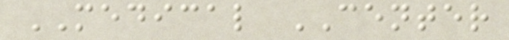MEDICAL CENTER
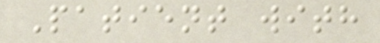Patient with
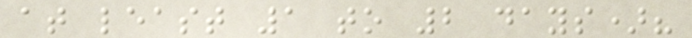at least 1 to 2 days)?
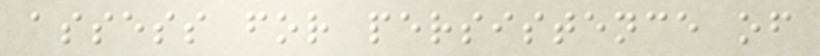assess for persistence of
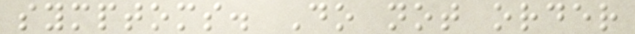symptoms. Do not order
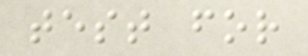test for
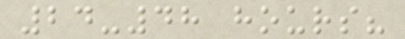24-48 hours?
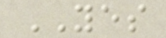YES
